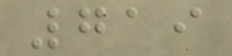719
